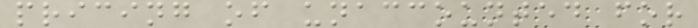pricing of unaccounted for
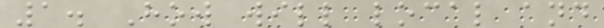1. How will local and
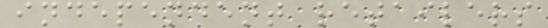independent retailers
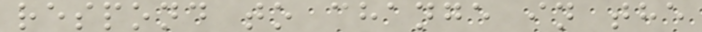respond to change in the
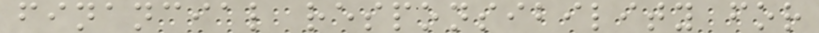financial responsibility for
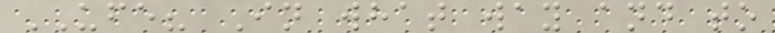UFE? In what way and to
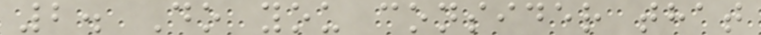2. Do you consider that
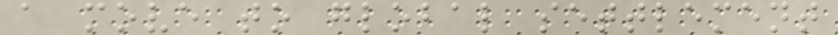a move to global settlement
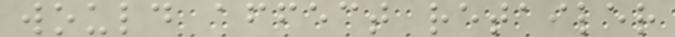would affect retailer
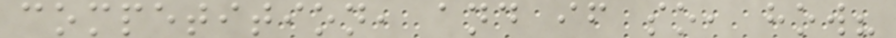competition, and if so, how?
